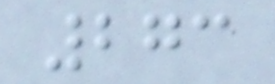273
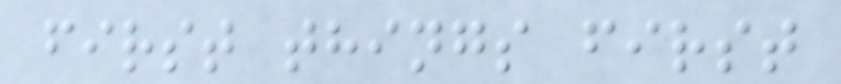first things first
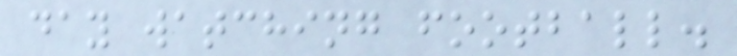day watching football.
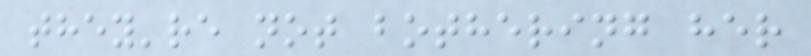they're not bothering her
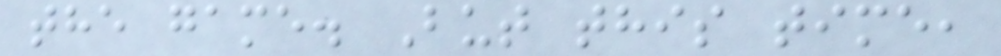the game. But this time,
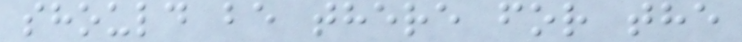should be there for the
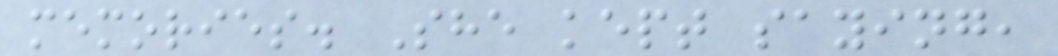memories. She kept saying,
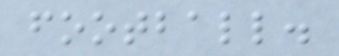football.
